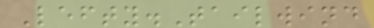Lefty.Tailwind
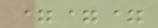===
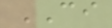CI
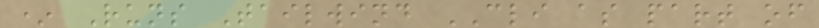* Runs Tailwind CLI as part of
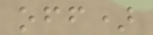off)
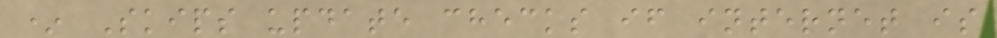* Skips update checks if internet is
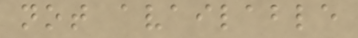not available
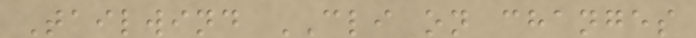Tailwind CLI on changes
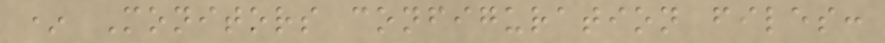* Monitors configuration files:
